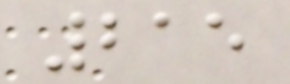215
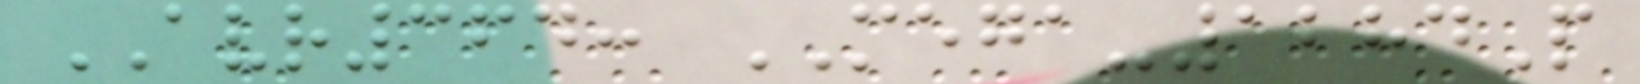AVR364: MEGA-1284P
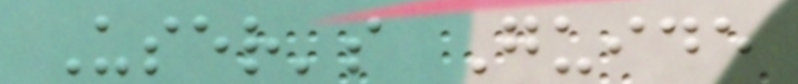User's Guide
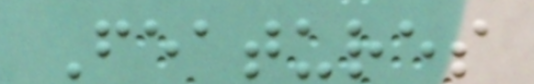Features
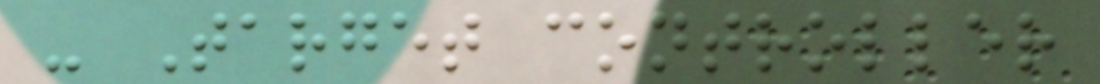- Target controller
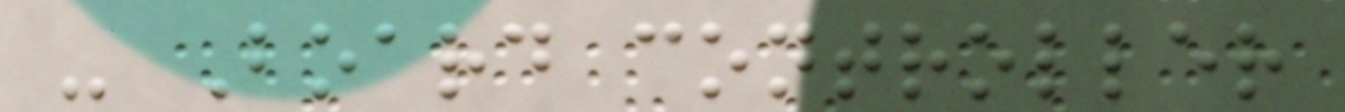- Board controller
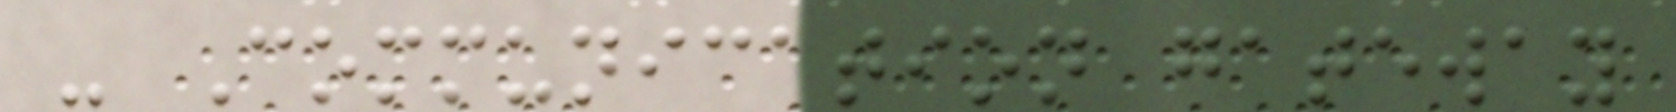- Communication gateway
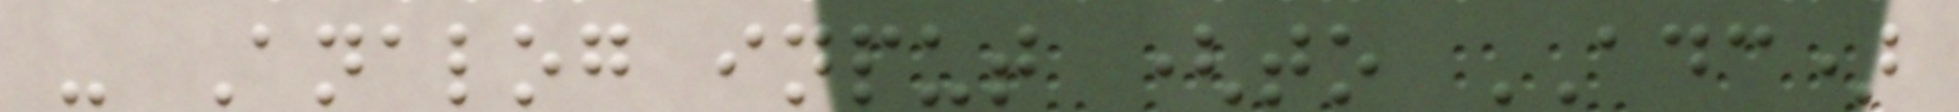- Analog input (to ADC)
